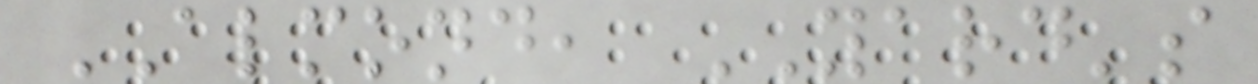ALMOND, YARD's
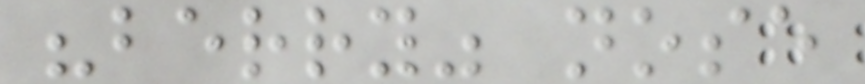"berry" nose
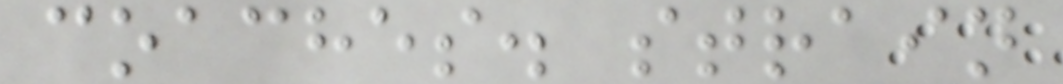coaches. strain
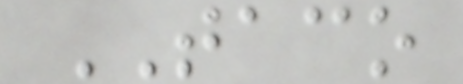TACO
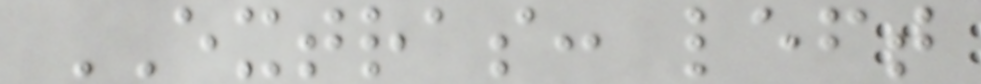EXTRAS: left
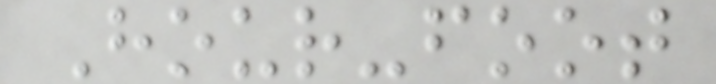Hour-foot
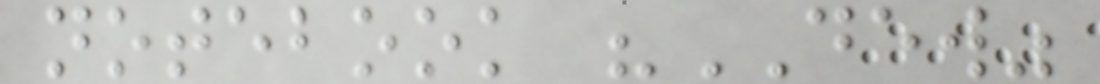notebook "DEW"
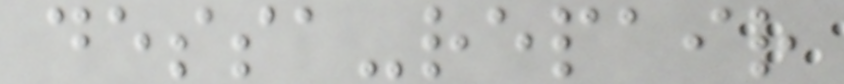dessa-repair
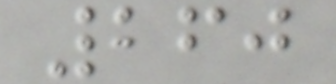260
